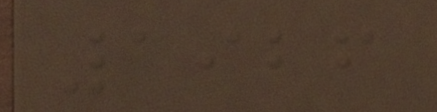1926
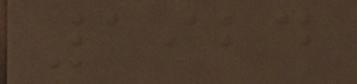1924
